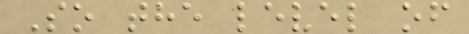So the level of
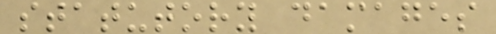statutory damages
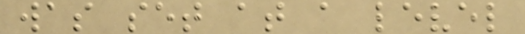was set at a level
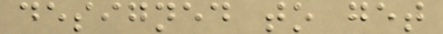designed to get
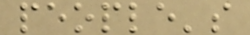people's
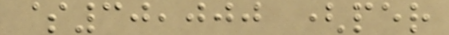$30,000 (per
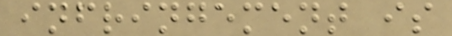infringement is
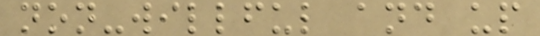non-willful and up
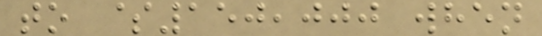to $150,000 when
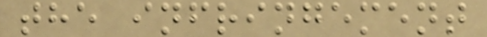the infringement
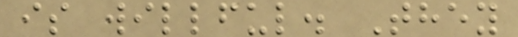is willful. They
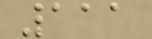111
